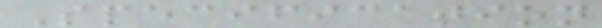Specification
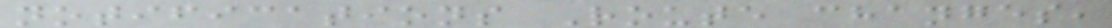notifications Route changes,
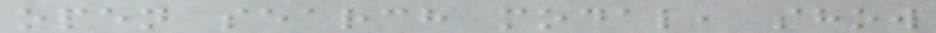open search modal, show
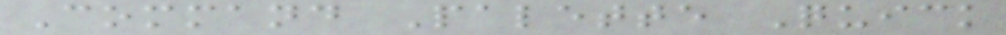Command Palette Quick
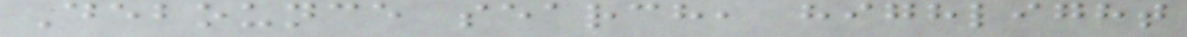Debounce search, highlight
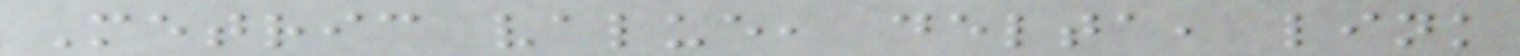Metric value, delta, link
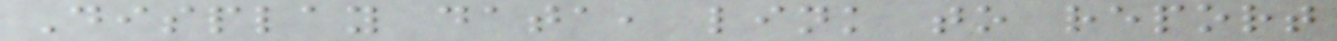Display data, link to report
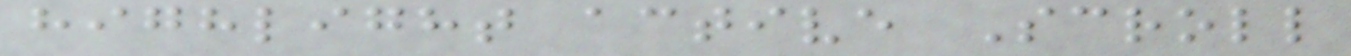highlight active Scroll
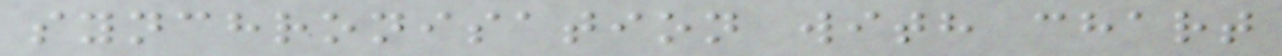synchronisation with chart
